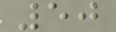50
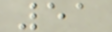51
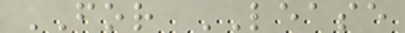FOR LEASE
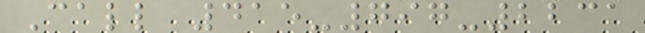Call 415-797-2231
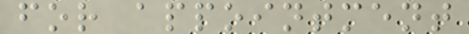for appointment
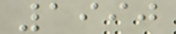1990
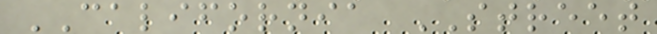CALIFORNIA STREET
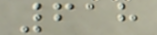618
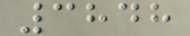3848
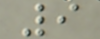9
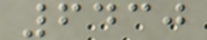6430
